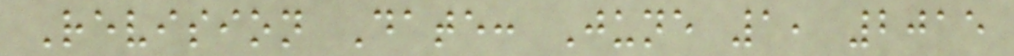Revision Date: June 1, 2015
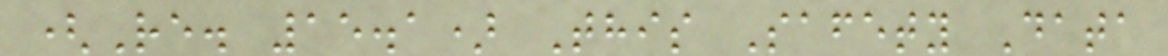(Re. 15.1) This Safety Data
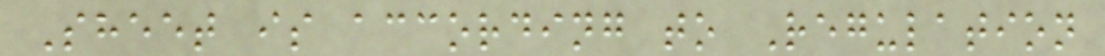Sheet is according to Regulation
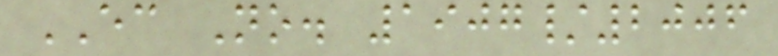EC No. 1907/2006
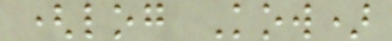(log Kow)
